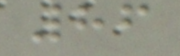86
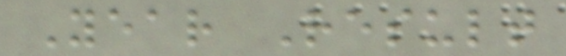Year Result
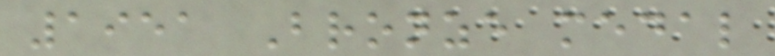1951 Bronze medal
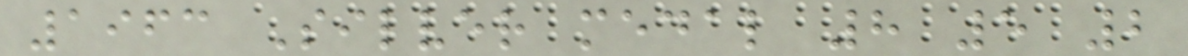1963 Silver medal 8 5 2
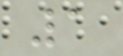1
